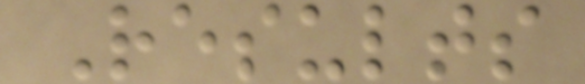Results
